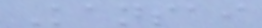Kansai
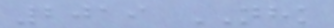2019 NHK
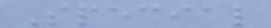Special
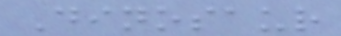Dinosaur
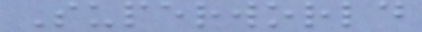Superworld
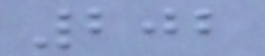202
